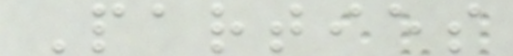Parties
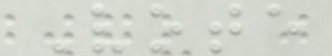Vote
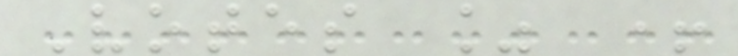Votes % +
